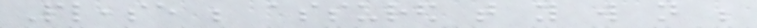Please be assured that you will not be
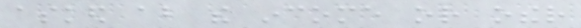asked about the income or other
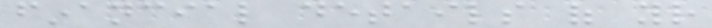financial details of your
